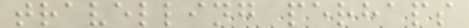travelling perhaps
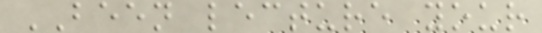BEEN lecture your
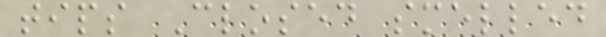tips Closed smelled
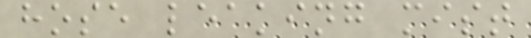hose leaking mist
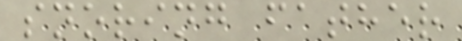snoring father
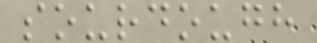sourdough
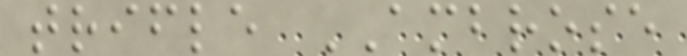trifle AMBROSE
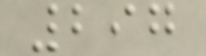297
